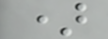)
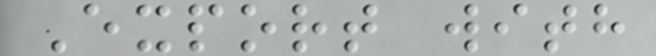Export with
